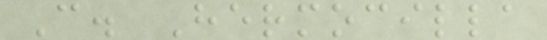C. Hermocilla
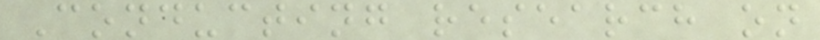Conducting research on
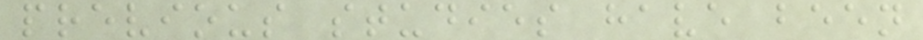previous studies have been
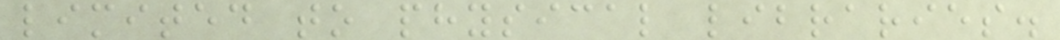limited to physical libraries.
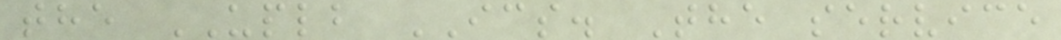the UPLB ICS. The service
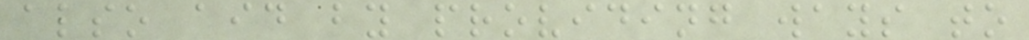also aid by providing ways to
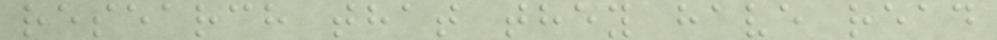research that they have read
